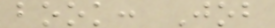book: Job
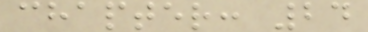chapter: 24
